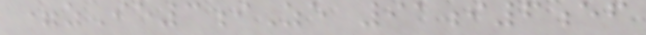=zIe3iZe 91i6ef
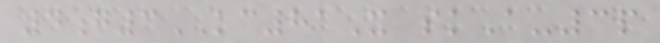4g3KC81X skA-3p
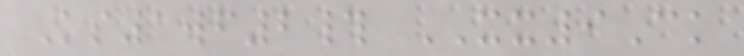Ks1wf2# XX9Ck
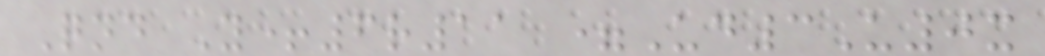Qnd Y+6r11 =Ud3U0x
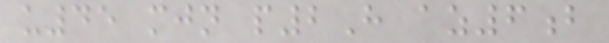u45 mjn p2H az6b
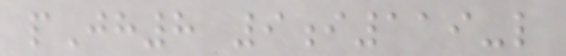pJh8 9i119-l
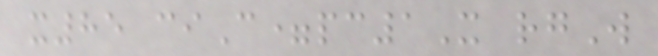x85 ciC=pc1X rgW
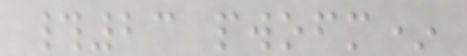#23 pwofm*
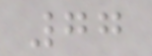77
